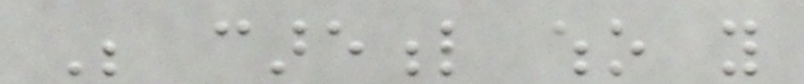Be careful who you
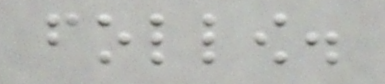follow.
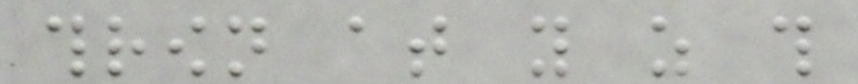thrown at you as this
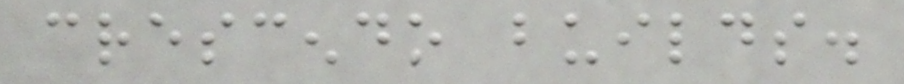crescendo builds.
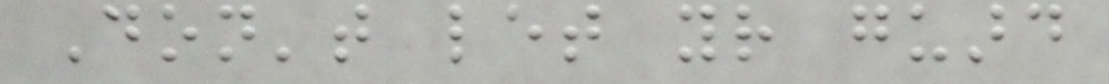Don't let your guard
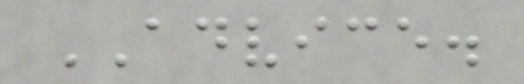ADVICE.
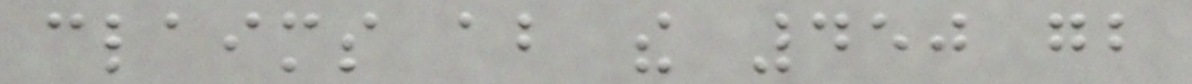claims about the 450 gb
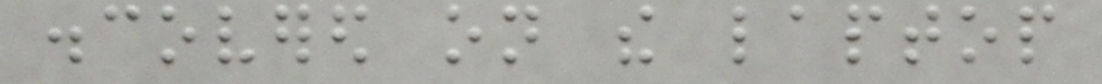discovered on the laptop
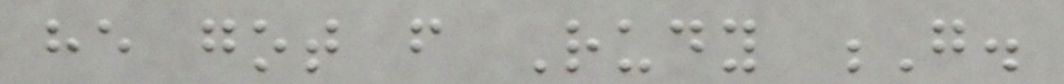he got from Rudy G.
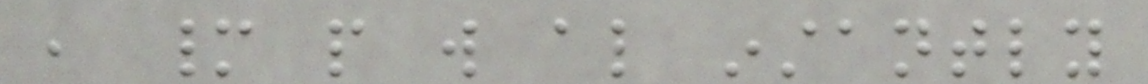, many people will also instantly
